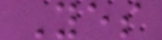Yes
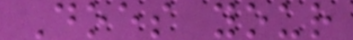Does your
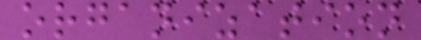organization
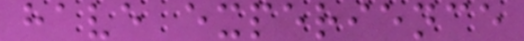have experience
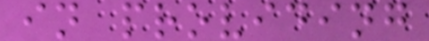in providing
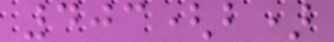403(b)
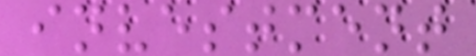investment
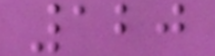120
